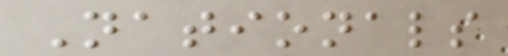Nationals
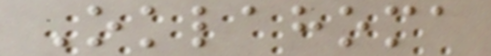Oklahoma
